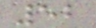52
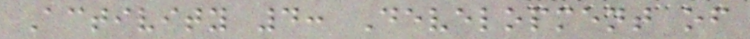Activity 4: Development of
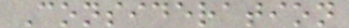Consideration
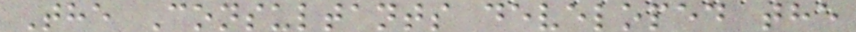The Consultants developed the
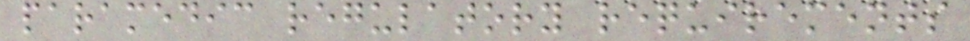paramedic regulatory requirements
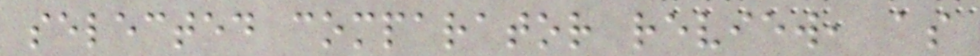selected comparator review, as
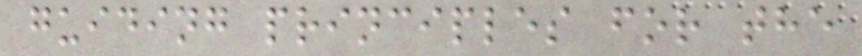guiding principles for the
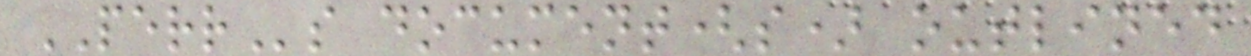PERRs document(s) outlined
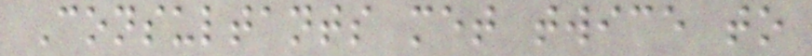Consultants met twice to
